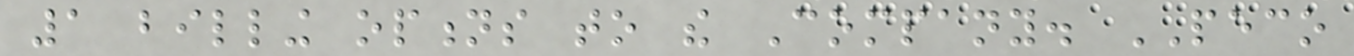1 billing options to the Company. PECO
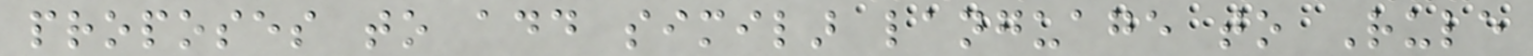proposes to add similar language to Rule
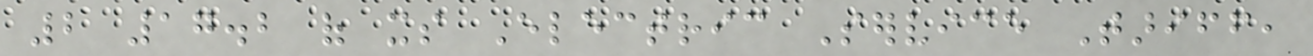2 17.2 of its Electric Service Tariff,
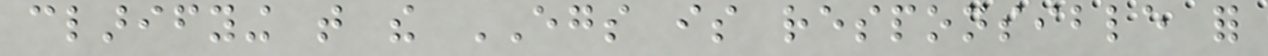clarifying that the EGS is responsible for
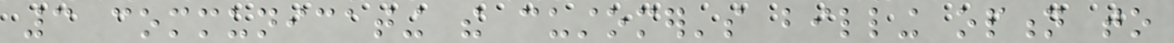3 communicating the customer's billing option to
